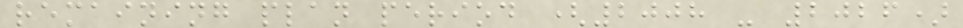remaining plan period (2008 - 2026)
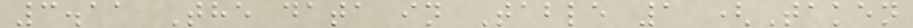3.11 The data in Table 1 (Taken
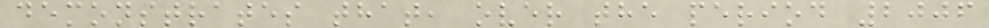demonstrates that, over the period 2006
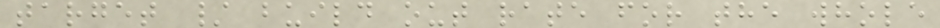target / build out rate for the whole
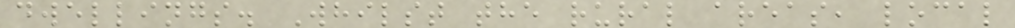dwellings. Whilst the rural areas, local
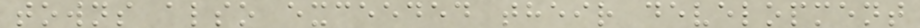towns also exceeded their development
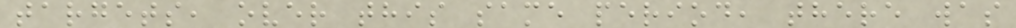targets, over this same period, there was
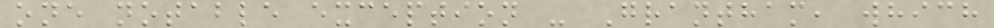one notable exception - Grantham, which
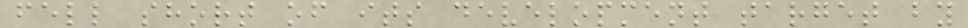fell short of its development target by
